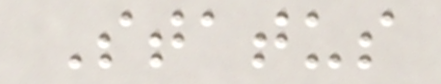Status
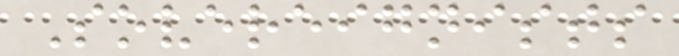Sovereignists
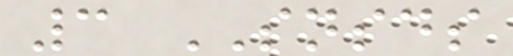3 SNSDS
